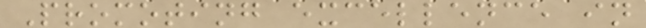Promoting excellence in
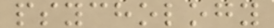psychology
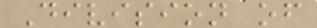Division of
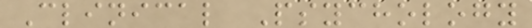Clinical Psychology
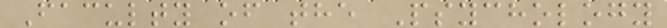Faculty of the Psychology
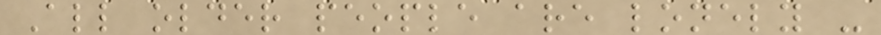All older people are lonely -
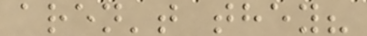aren't they?
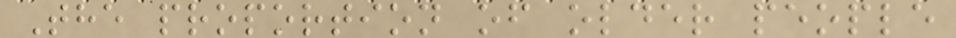The proportion of older people
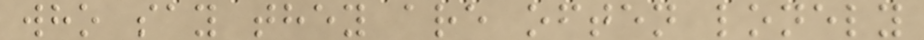who say they are often lonely
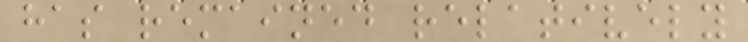has remained relatively
